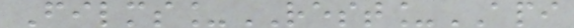Films_REST_API
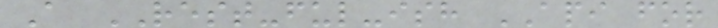A REST-ful-ish API for
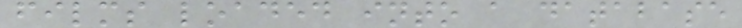films loaded into a database
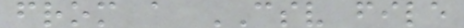from a CSV file
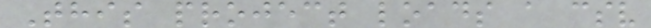This project loads a csv
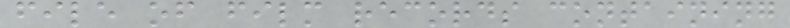file of film records containing
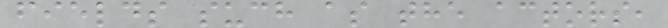fields such as the actors,
